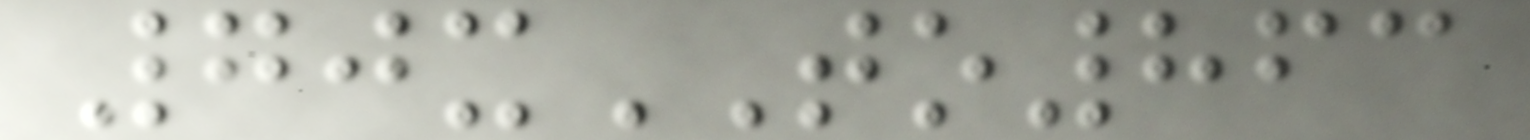70xTO863
